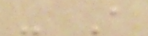- A
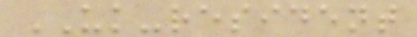UK-resident
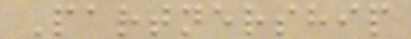Partnership
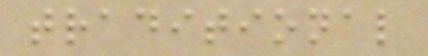traditional
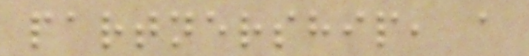partnership, a
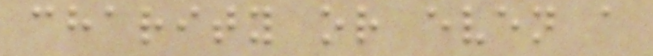charity or even a
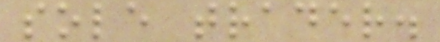sole trader.
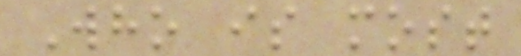Who is most
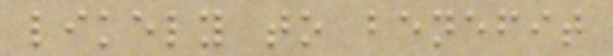likely to benefit
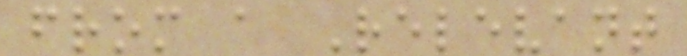from a Relevant
